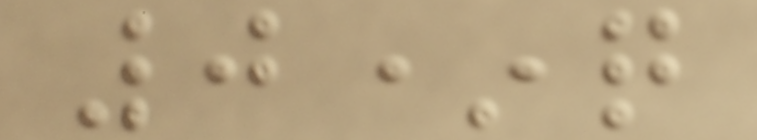0*q
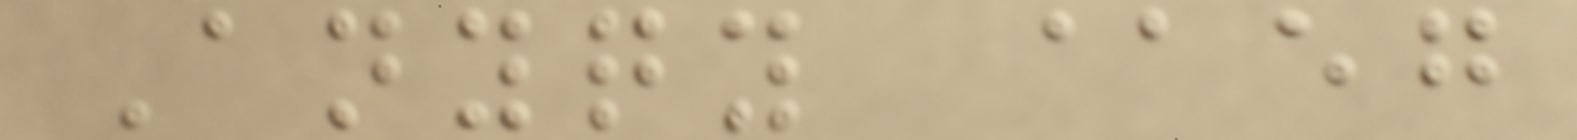Anyqy @eg
